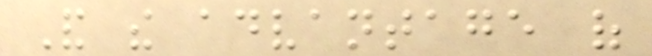And the advantage of
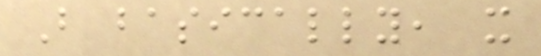But basically, it
